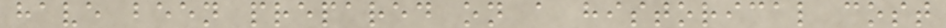have been prepared on a historical cost
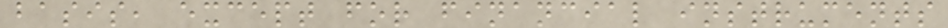basis, except for financial instruments
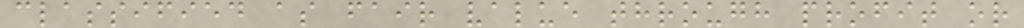classified as fair value through profit or
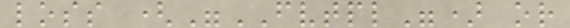loss ("FVTPL") or
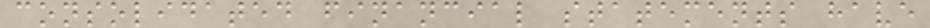consolidated financial statements have
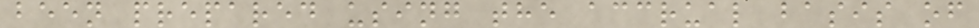been prepared using the accrual basis of
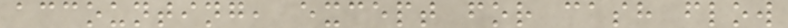accounting, except for cash flow
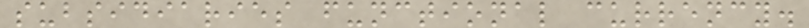subsidiaries functional currency.
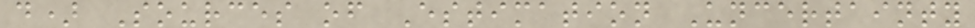d) Sources of Estimation Uncertainty
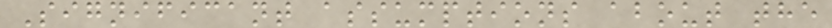Significant assumptions about the
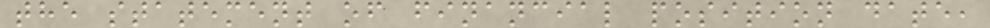the statement of financial position date,
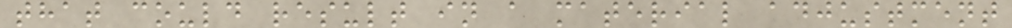that could result in a material adjustment
